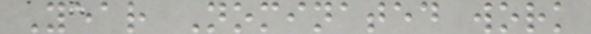Year Nominated work
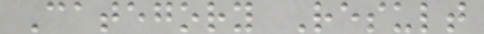Category Result
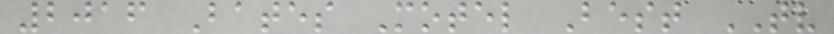2016 Bates Motel Best TV
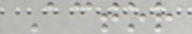Actor
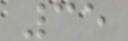35
